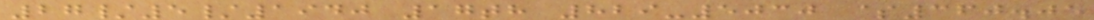27/5/1940 17th 829-5030 $360.05
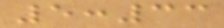5:33
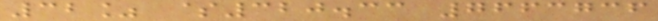32% $320.33 7663736
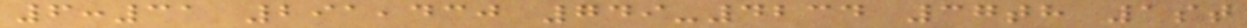6:31 291,430 749-4234 37th 1st
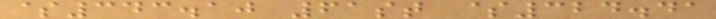$343.10 61st $324.41
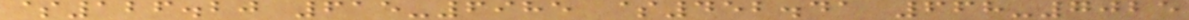$126.20 615-6985 $452.41 668-7025
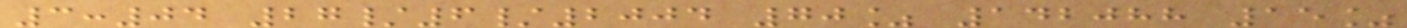3:04 27/6/2004 70% 142088 15%
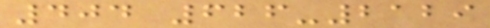404 626-2129
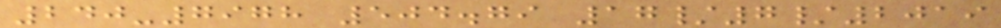240-7978 504.79 17/7/2019
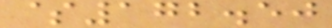$172.50
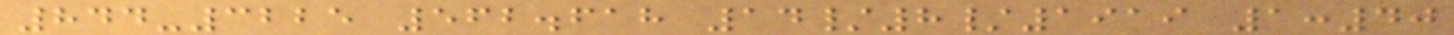844-3225 562.618 14/8/1919 1:40
